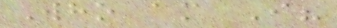Who am I?
